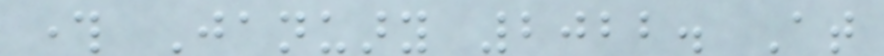through January 2022. At
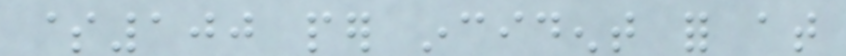$100 per incident for at
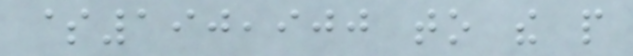$190,900 to the people
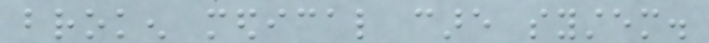broken medical care system.
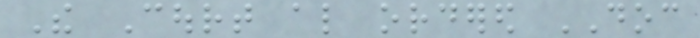The Court also ordered DOC
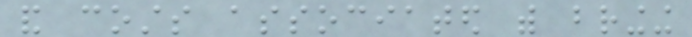and costs associated with bringing
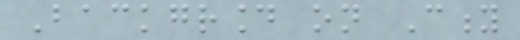Background on City
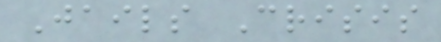Jails Crisis
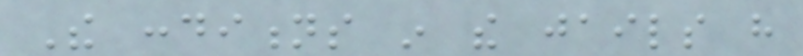The conditions in the jails have
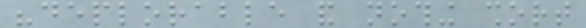"deplorable and nothing short
